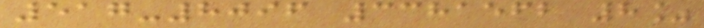517-8096 3381562 8%
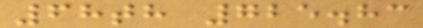68th 725.83
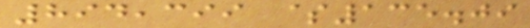894,399 $135.09
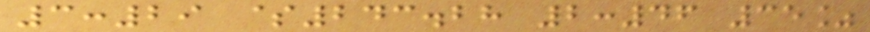3:29 $243.28 2:46 35%
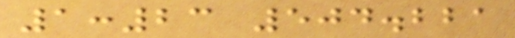1:23 504.221
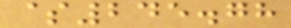$245.78
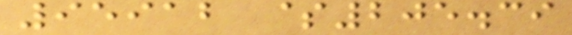95912 $205.39
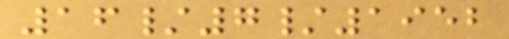16/7/1952
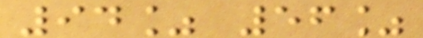94% 56%
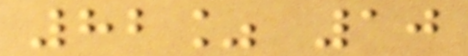82% 10
